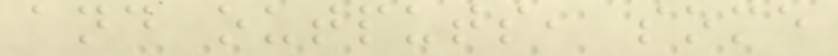and outputs, some
